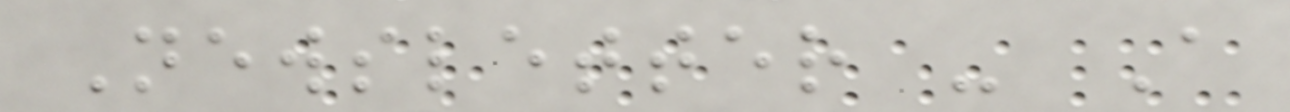Newsletter - A
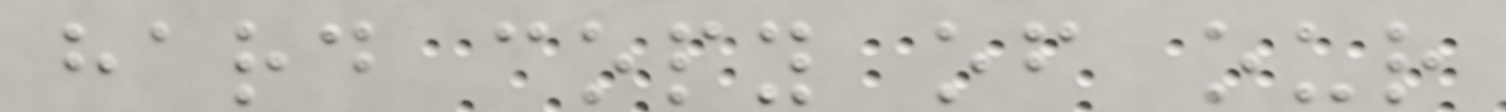hard copy of our
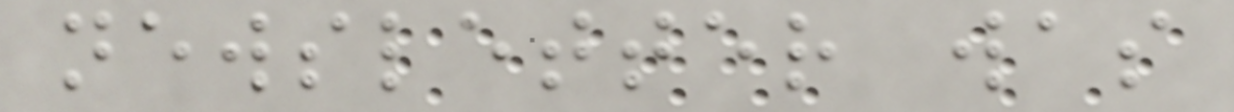newsletter was
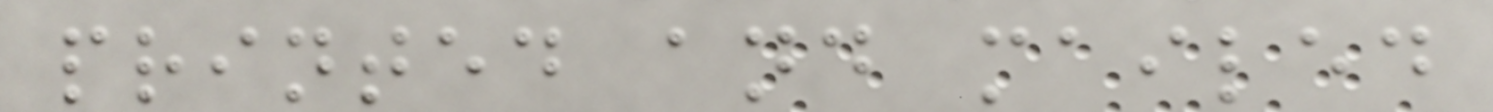printed and mailed
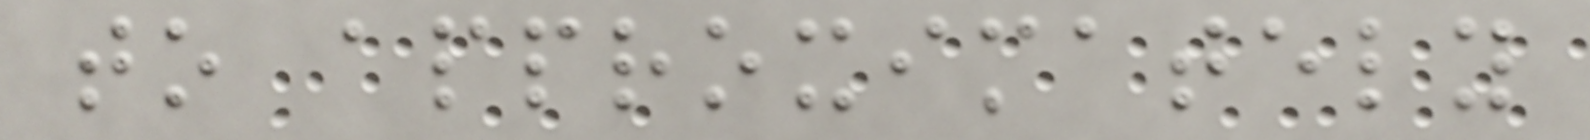to approximately
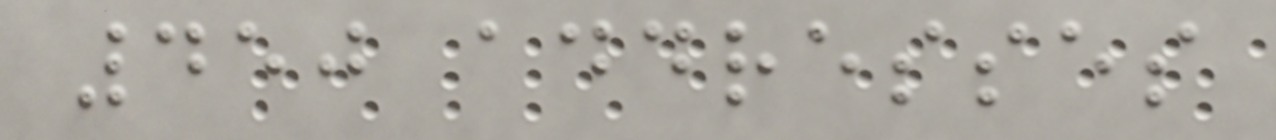450 addresses
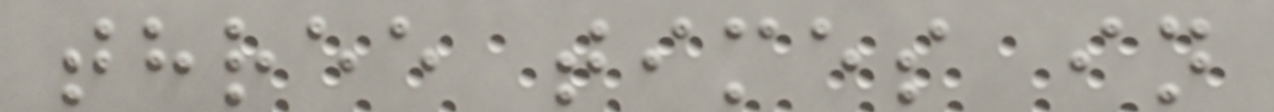three times in
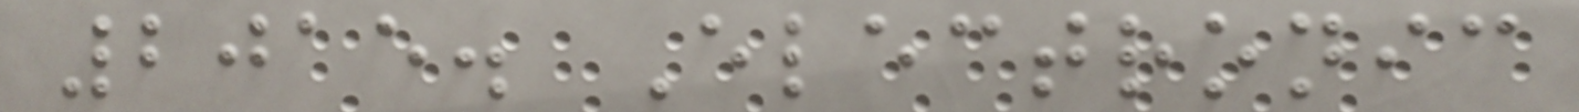2015. Electronic
